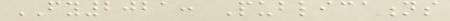FY2021: Publications
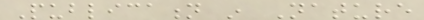Publication in Nature
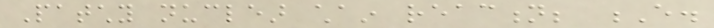Patchy nuclear chain reaction; E.
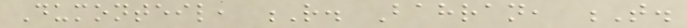Dumonteil, R. Bahran, T.
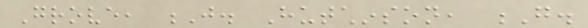Grove, J. Hutchinson, G.
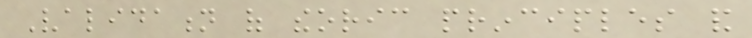Validation of theoric principles and
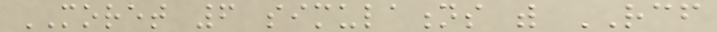MORET 6 simulations with RCF
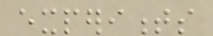experiments
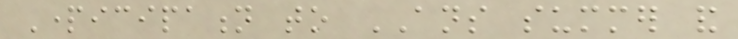Participation to ANS summer and
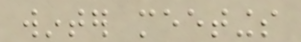winter meetings
